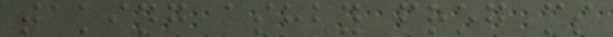taking ashby frog ms
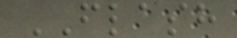FLASH
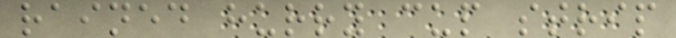rained hurry cup strip
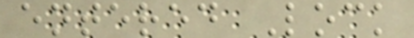entered Lock
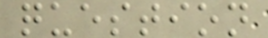question
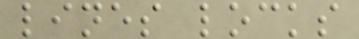lines locks
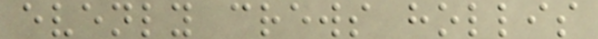evenly crews hollis
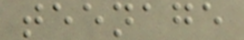teenage
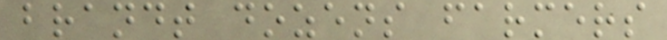brandt dozens farmers
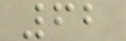62
